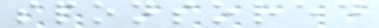sponsored
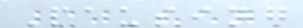Pausing
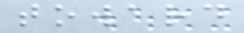toward
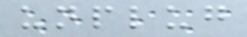unplug
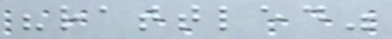"rattled"
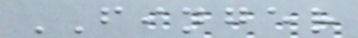FINGER
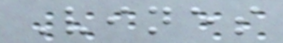Vines
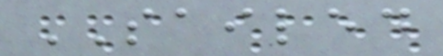SAILED
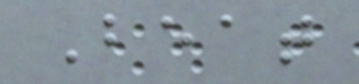Beat
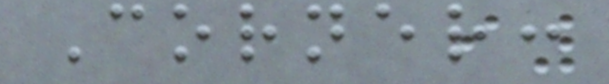Corner:
